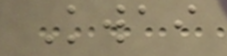Kwai
